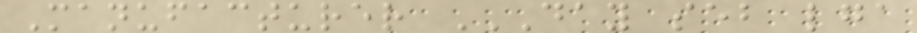Manufacturer DAY SEB LGA
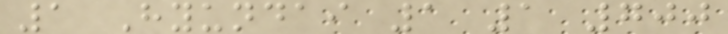1 Hyundai 1 1 700
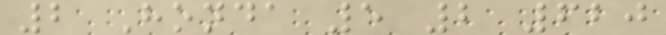2 Honda 5 2 620
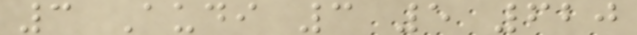3 Audi 3 5 620
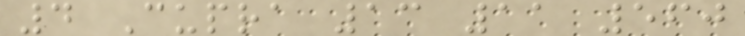4 Cupra 13 11 560
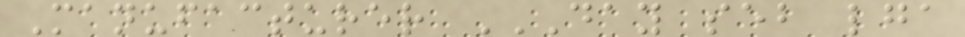Manufacturer DAY SEB LGA
